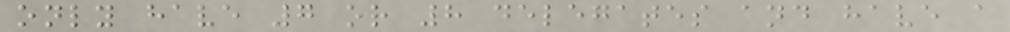only have 7 or 8 delegates and have a
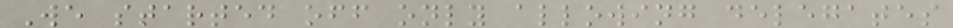We started off only allowing delegates
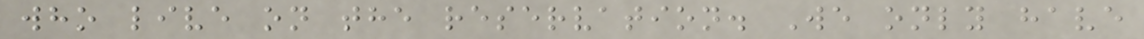who live on the reservation. We only have
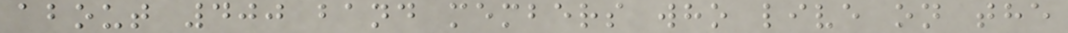about 400 band members who live on the
